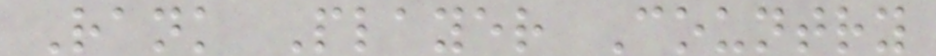Rank Player Country
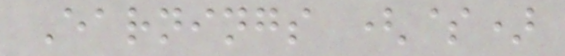Earnings ($)
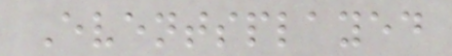Eventsplayed
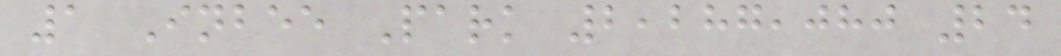1 Inbee Park 2,287,080 24
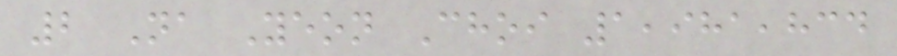2 Na Yeon Choi 1,981,834
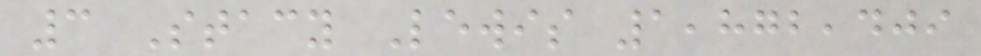3 Stacy Lewis 1,872,409
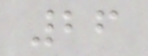26
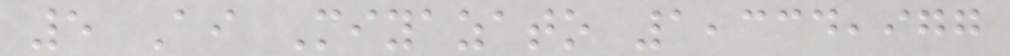5 Ai Miyazato 1,334,977
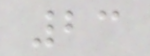23
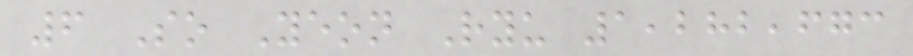6 So Yeon Ryu 1,282,673
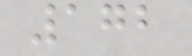172
